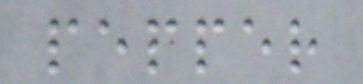pepper
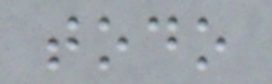todo
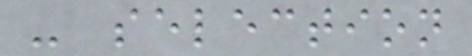- selection
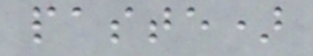paste)
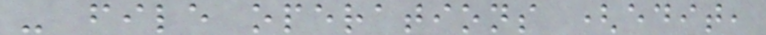- file operations (edit,
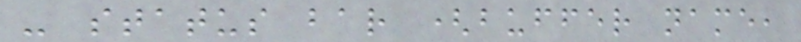- status bar (buffer name,
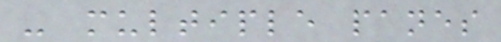- multiple panes
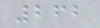262
